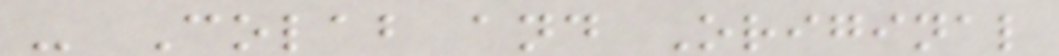- Colab and Original
